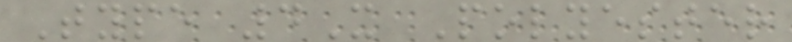Type 4X Polyester
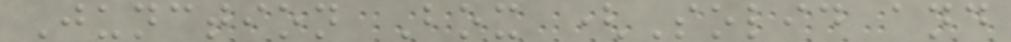Junction Box (Solid and
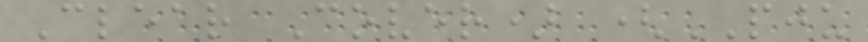Clear Cover) (PJU
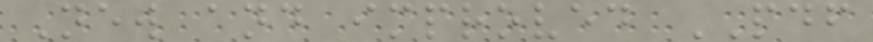New and improved PDF
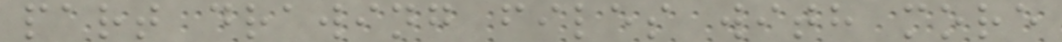part drawing files with more
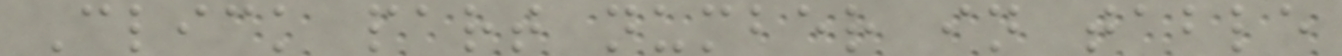Click part number in table
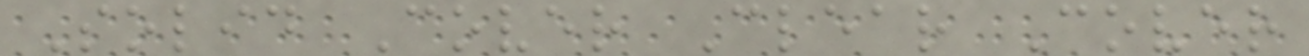Solid Cover Clear Cover
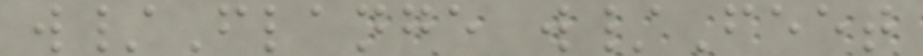w/Flange w/Feet
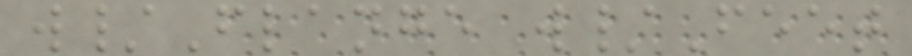w/Flange w/Feet
